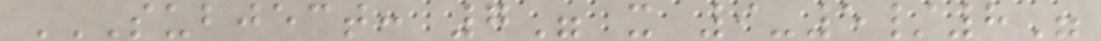SUBJECT: 7" X 9-5/8"
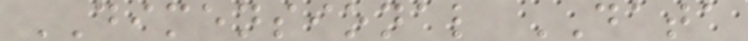DIMENSIONAL DATA
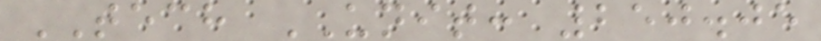TECH UNIT: 250.05
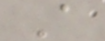A
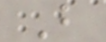B
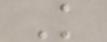K
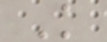K
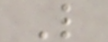L
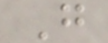G
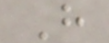H
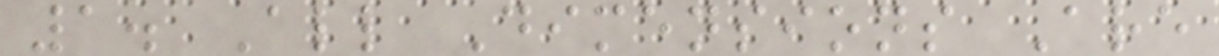1. All Dimensions Are
